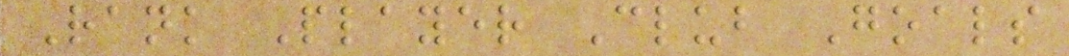Rank Player Club Goals
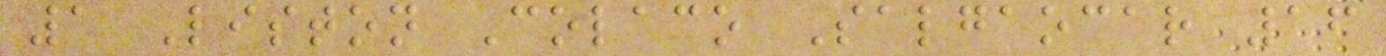1 Liston Colaco Salgaocar 16
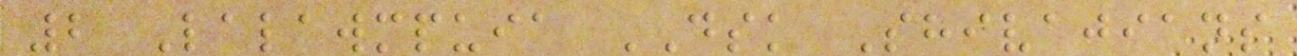2 Lalawmpuia DSK Shivajians
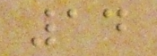14
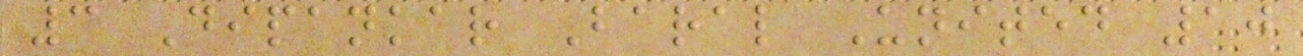3 Dipankar Baral United 10
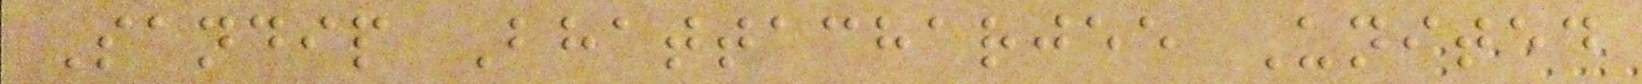Sandip Bhattacharjee United
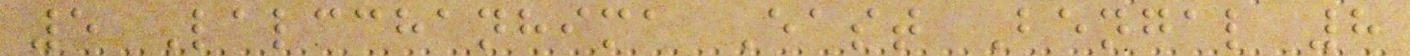5 Lalcchanhima East Bengal 8
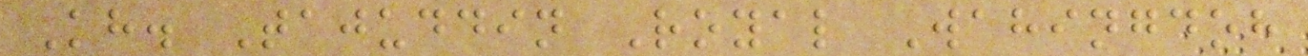Kh. Tajuddin Royal Wahingdoh
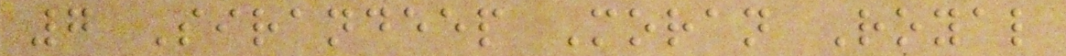7 Sirandeep Moran Royal
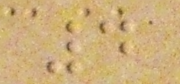4
